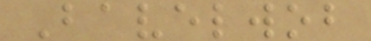Bavelwob
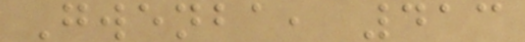Gwenba, 413
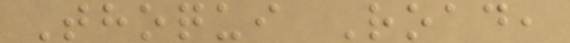Thoqui Road,
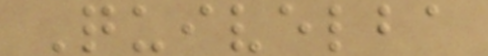Quivelba
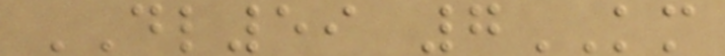DL59 7KM
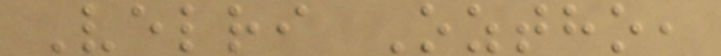Velri Oztho,
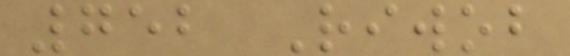752 Riwob
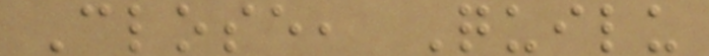Close, Quilu
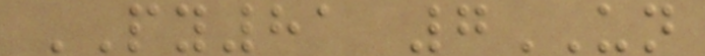PY81 7UN
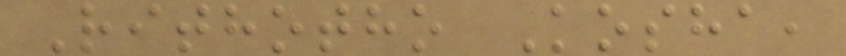Rithotho Kosha,
